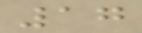17
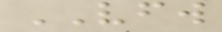VFW
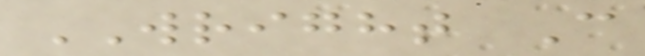WRIGHT C
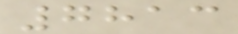7813
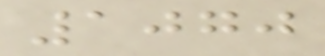1070
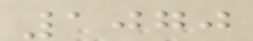1070
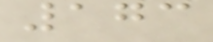173
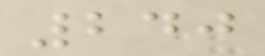240
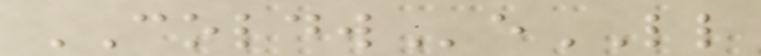COLDWeLL
